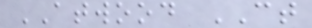ATWOOD CT
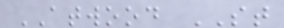ATWOOD ST
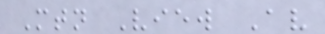Mtn View Av
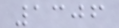1306
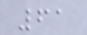61
